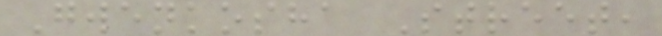Gwenkosha Street,
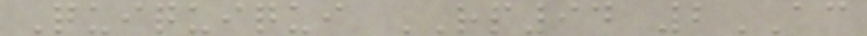Quiquiqui RP94 2AC
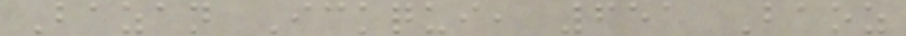Bazan Ickqui, 651 Baoz
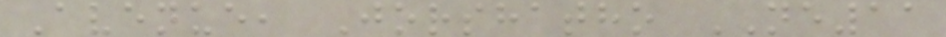Avenue, Jorshatho NE11
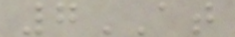7AT
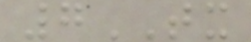7TX
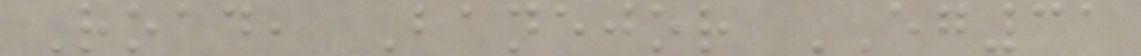Road, Banejor EG31
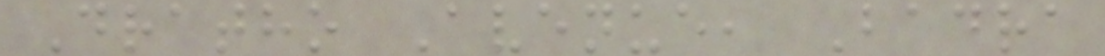Dratho Avenue, Badra
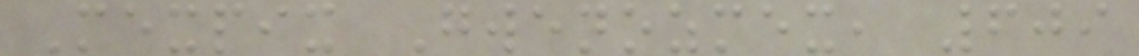Mexpix Gwenozmex, 609
